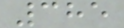385
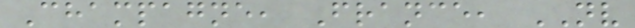Champagne, France, NV
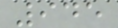945
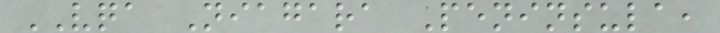VQA Niagara Peninsula,
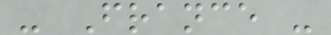- France -
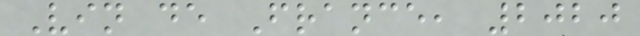Vin de France, 2020
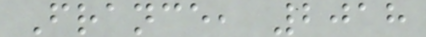France, 2018
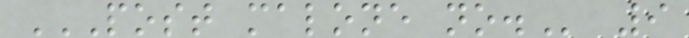POST MALONE NO. 9
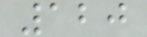120
